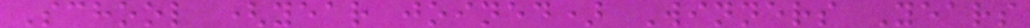School (year joined) Winners Years
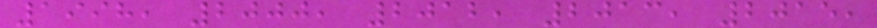1998, 2000, 2012, 2013, 2015,
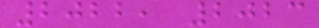2022, 2023
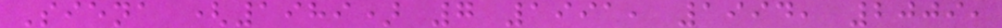Siena (1989) 7 1991, 1994, 2009,
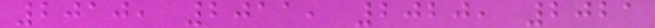2010, 2011, 2020, 2021
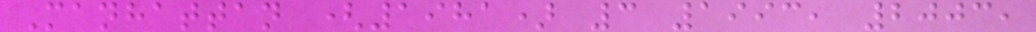Manhattan (1981) 3 1993, 2003,
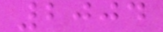2004
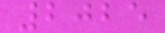2025
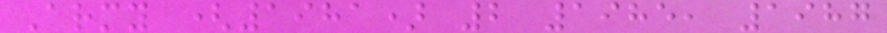Army (1981) 2 1985, 1987
